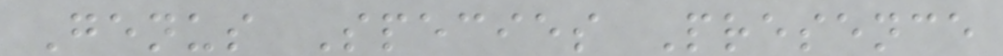Genus Species Presence
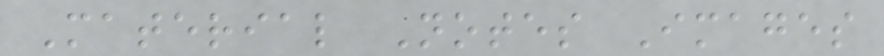Material Notes Images
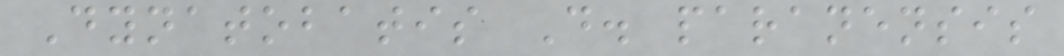Dynatobatis D. paranensis
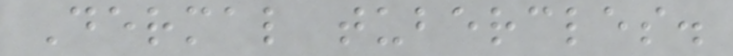Dermal tubercles.
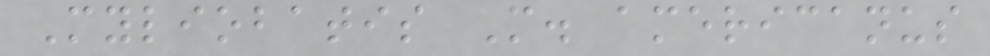Myliobatis M. americanus
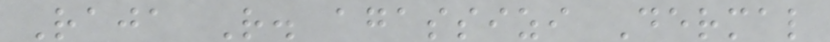Raja R. agassizi Dermal
